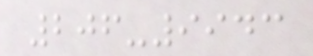206-9943
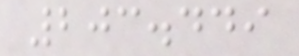203.449
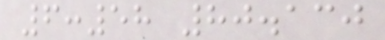6:58 80.130
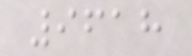9618
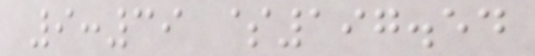9:39 $197.54
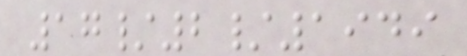17/2/1949
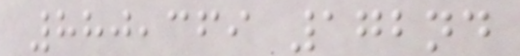880,369 172nd
